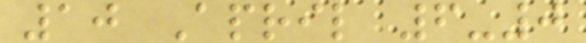10 April 6-0
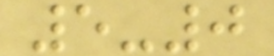5-0
